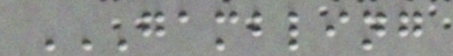GAMBLING
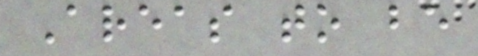Areas to be
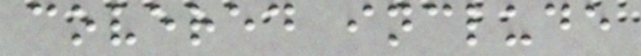covered include
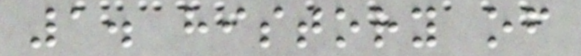1. history of
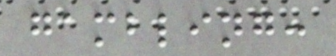gambling:
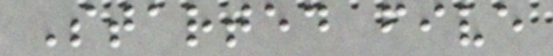Started five
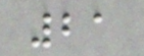21
